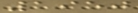1950
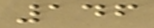146
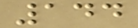144
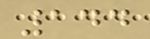144
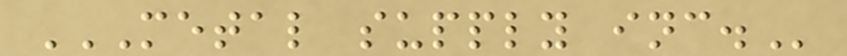METAL SUPPLY INC.
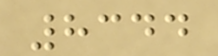8344
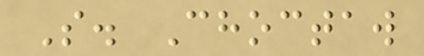S. Choctaw
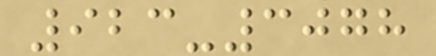923-3078
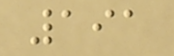191
